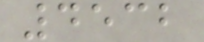4532
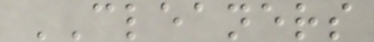CLEANERS
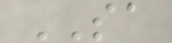SA
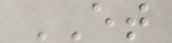ET
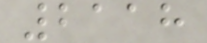2118
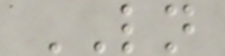LN
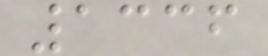1336
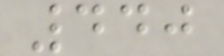440
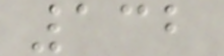132
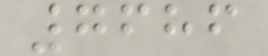7686
